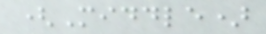(Middle)
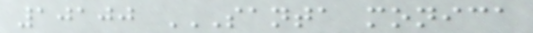10100 SANTA MONICA
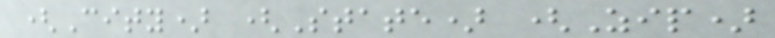(City) (State) (Zip)
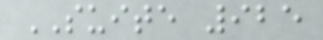SUITE 925
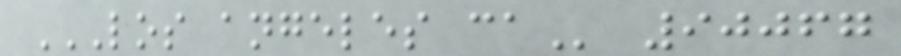LOS ANGELES CA 90067
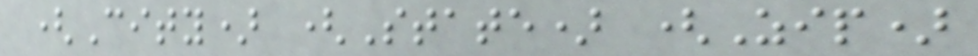(City) (State) (Zip)
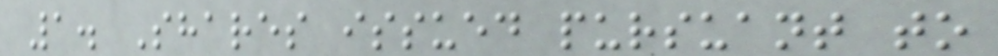1. Shares issued pursuant to
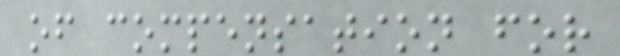of compensation for
